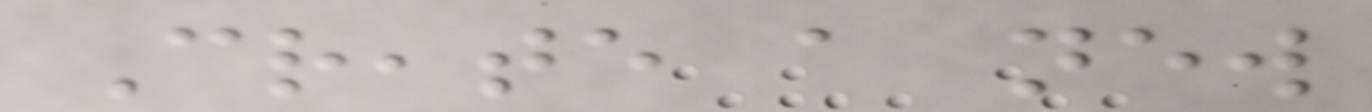Create a new
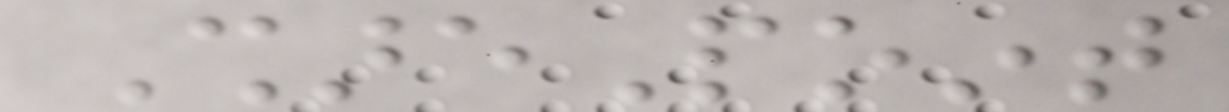SharePoint
